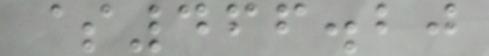$466.20
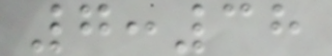7:38
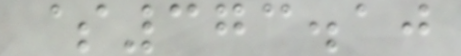$373.10
